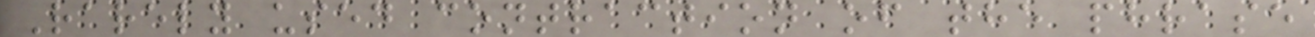Rarely used contraction of the phrase
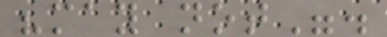"may not".
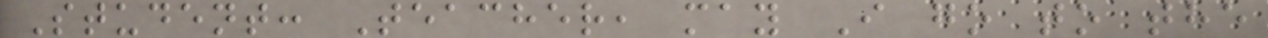Student: Teacher, may I go to the
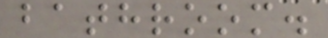bathroom.
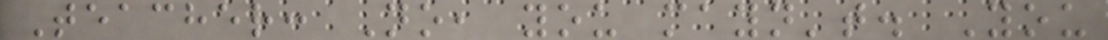Teacher: No, you mayn't. You
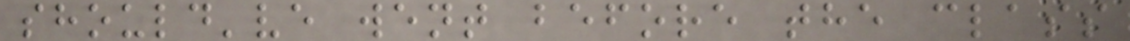should've went before the class
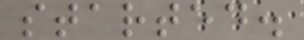started.
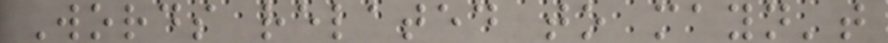Words related to mayn't
